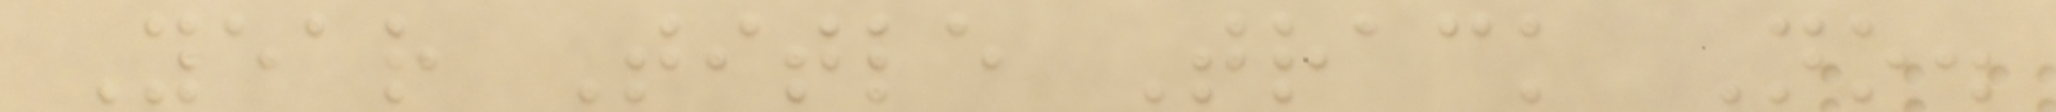Year Title Track No.
